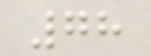78
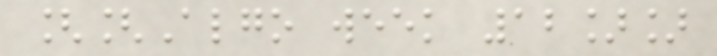[[Algo week 12]]
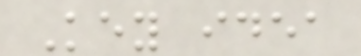Key idea
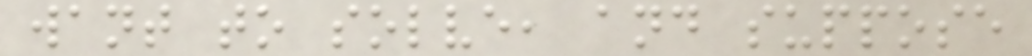want to solve, and suppose
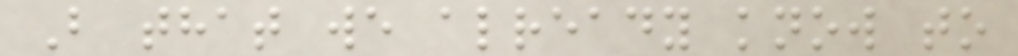B that we already know to
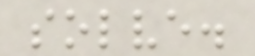solve.
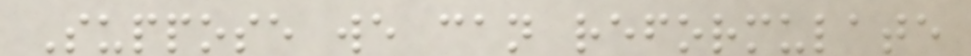Suppose we can reformulate
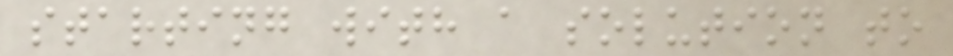starting with a solution to
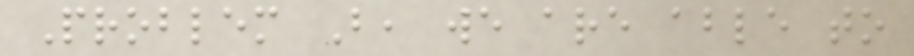Problem B, we are able to
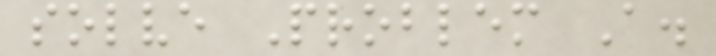solve Problem A.
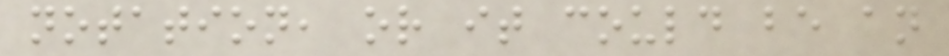notation, or it could be an
